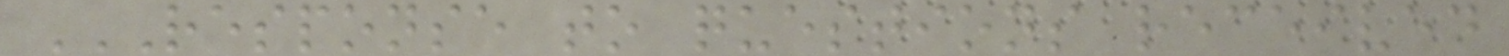RESPONSE TO QUESTIONS RECEIVED
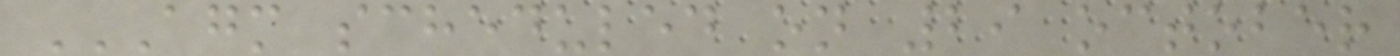AGM SCHEDULED ON 29 OCTOBER
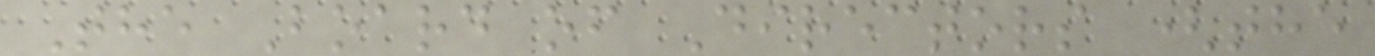The Board of Directors (the
